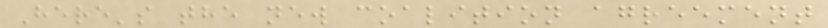Here's the new coalition agreement
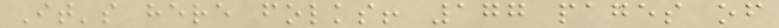It's here folks! 177 pages of
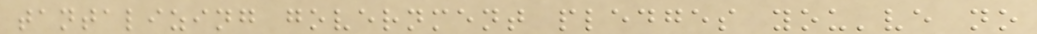tantalizing government pledges you've no
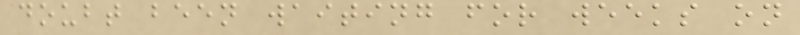doubt been waiting for weeks on
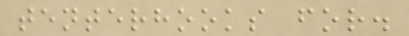tenterhooks for.
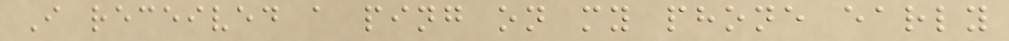I received a ping on my phone early
